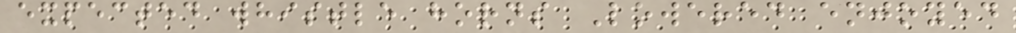expected whistle horns Lowered enjoyed
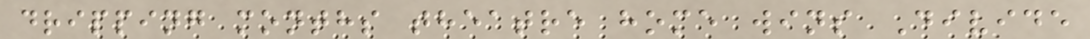dripping months theatre home wins Divide
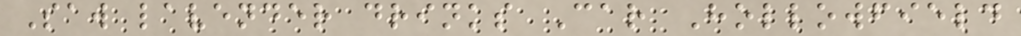Saw lavender drinks Car Hollowfield
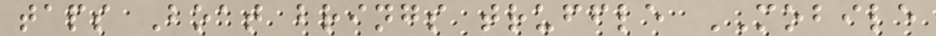taps Boat brings truffle MOBILE
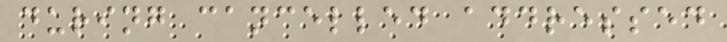during cancelled addressed
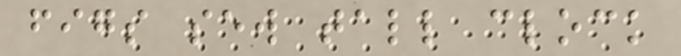figs sew tall clock
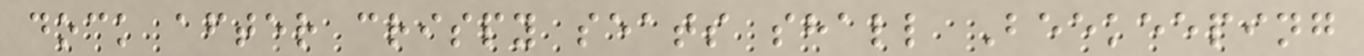dock after crispy seats shall Beekeeping
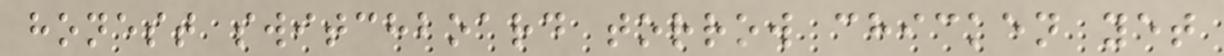honest switchboard torrow chicken yet
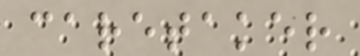caretaker
